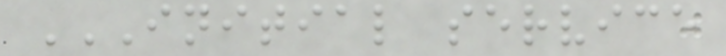INITIAL SERVICE
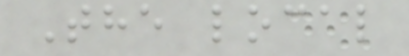The local
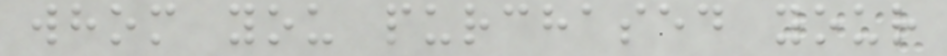whom you purchased your
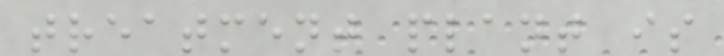treatment plant is
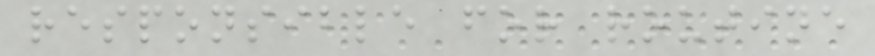responsible for routine
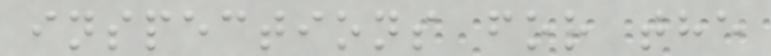inspections for the
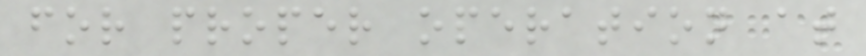for proper operation at
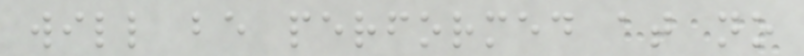will be performed at no
